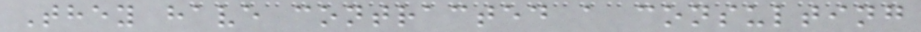They have contracted a consulting
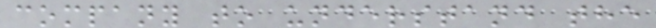company to understand the
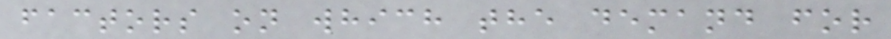factors on which the demand for
